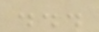...
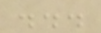...
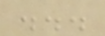...
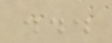...
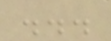...
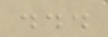...
